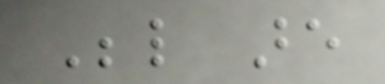Below are
